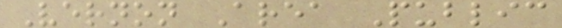Vernon Area Public
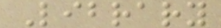Library
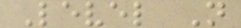Level N
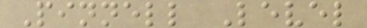Pinnell Level
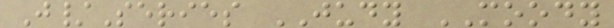J/Series JUDY MOODY
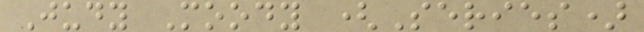Judy Moody (Series)
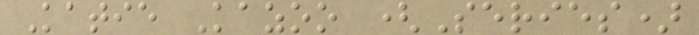Katie Kazoo (Series)
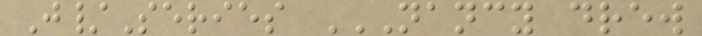J/Series NANCY DREW
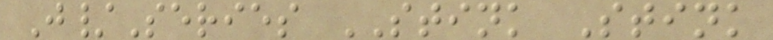J/Series STINK Stink
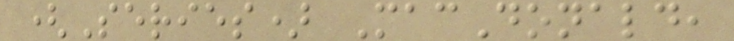(Series) MacDonald,
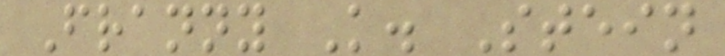Franny K. Stein
